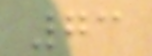73
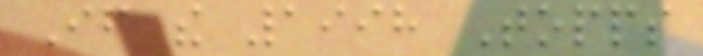If the 1998 Topps
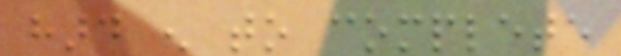hard enough to complete
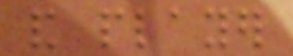and player
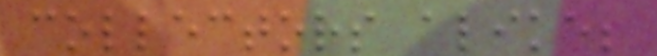collectors alike;
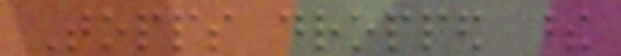Topps dropped these
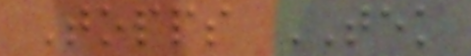Topps TEK
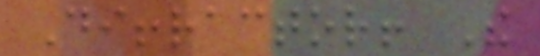Diffractor! The
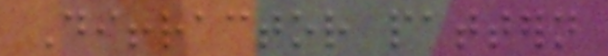Diffractor pattern
